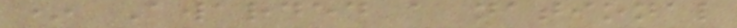* Awarded a national
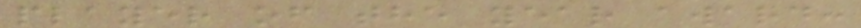player of the year award:
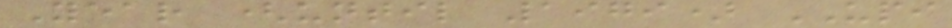Year (until 1979) UPI
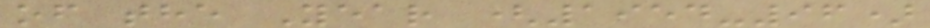of the Year (1954-96)
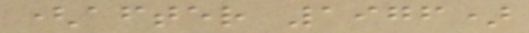(after 1976)
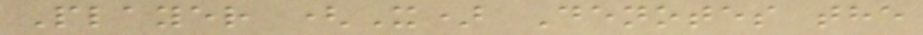Player (X) Denotes the
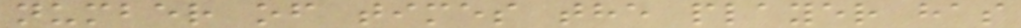number of times the player has
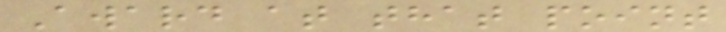Award at that point
